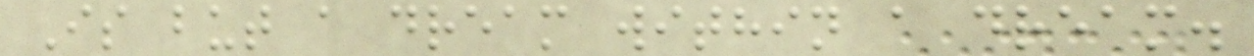Is but a dream within a dream.
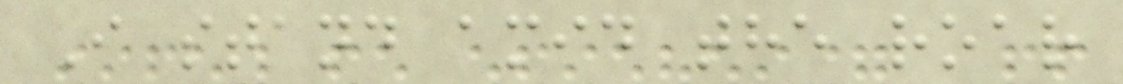I stand amid the roar
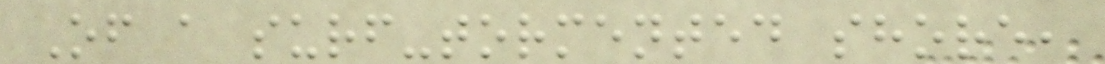Of a surf-tormented shore,
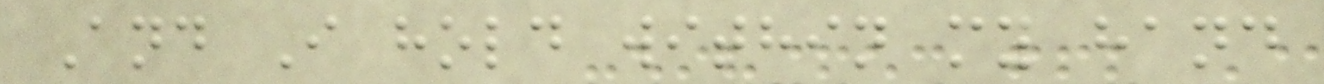And I hold within my hand
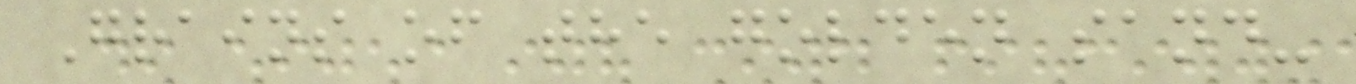Grains of the golden sand-
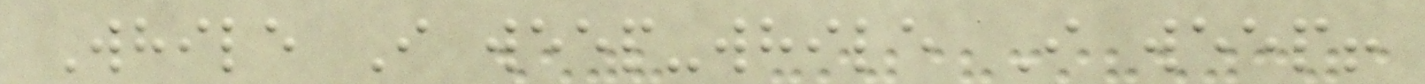While I weep-while I weep!
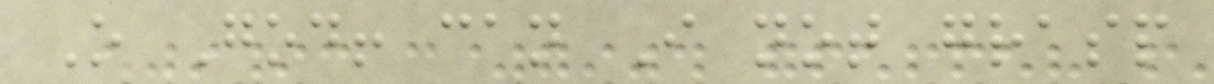O God! can I not grasp
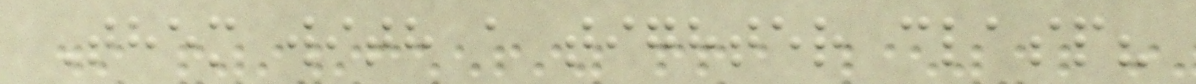Them with a tighter clasp?
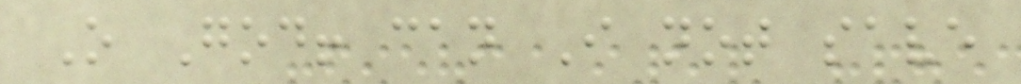O God! can I not save
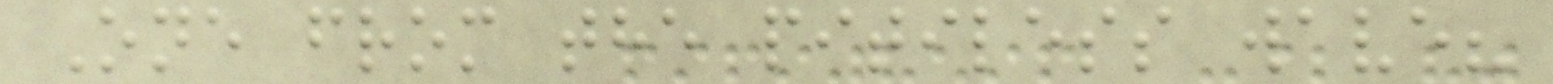One from the pitiless wave?
